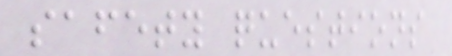safety questions
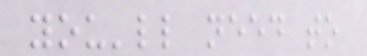you'll need to
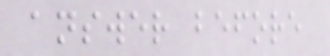answer before
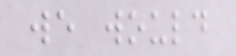we would
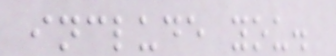include you.
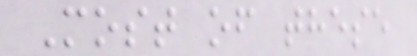Most of these
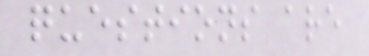questions are
